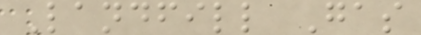Landfill Gas
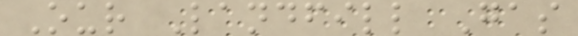Our Landfill Gas
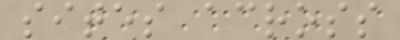sites across
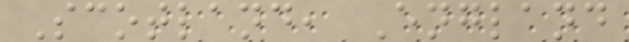Scotland, England
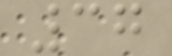37
